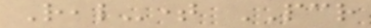Real-time PCR
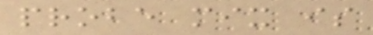probe mix is
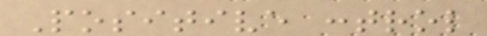Positive control
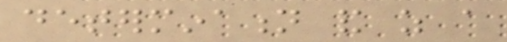determination and as a
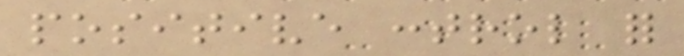positive control for
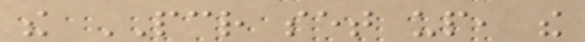the PCR set up, the
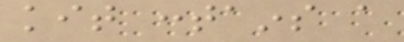kit contains a
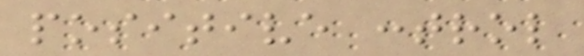positive control
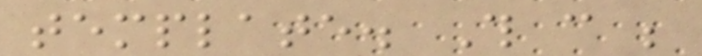template. This can be
